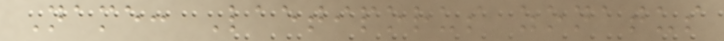Name: Laetiporus zonatus
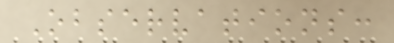Observations:
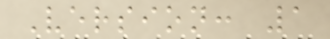Version: 1
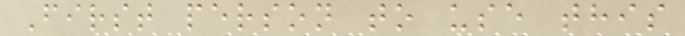First person to use this
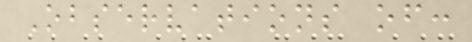Observations of:
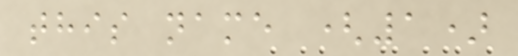this name (1)
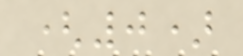(0)
